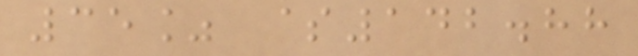35% $142.88
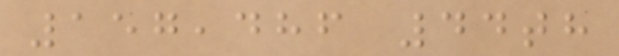157,486 44th
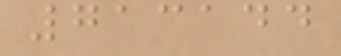713144
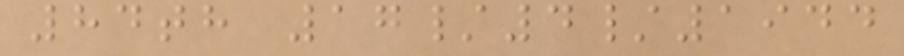84th 17/4/1944
